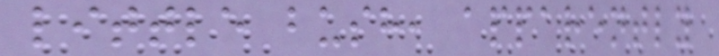little bush, apparently
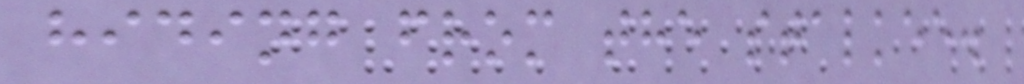hiding from the stalkee.
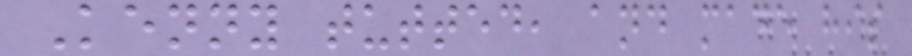Kenny tutted, and made his
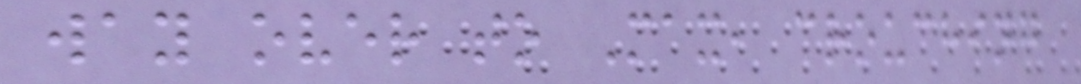way over to Max, crouching
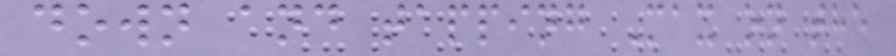down and tapping Max on the
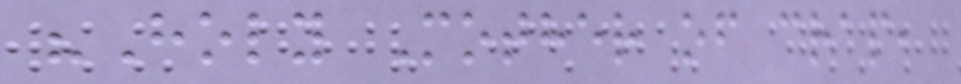"Holy Mother of crap,
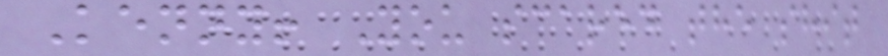Kenny! You scared the shit
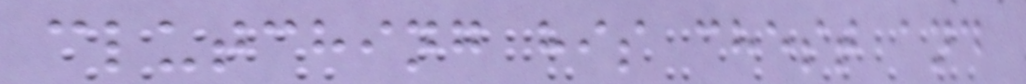clutching his chest and
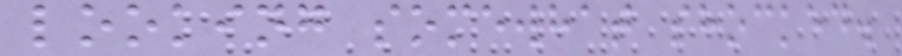looking somewhat shocked.
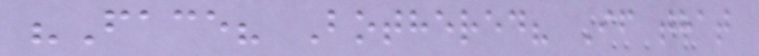"Face? Bothered? If that
